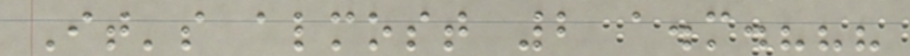It's almost 2 a.m.???
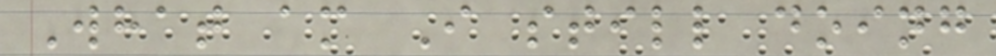What am I still doing
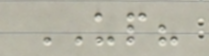UP?
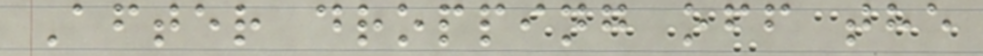After dropping off the
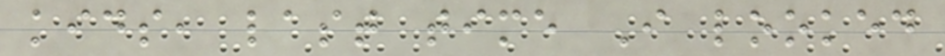kids, last time I looked
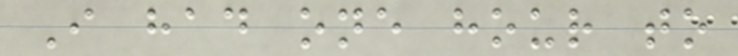I had one hour to
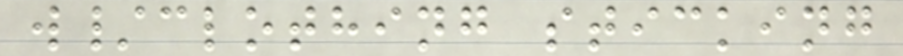w/clothing sticking
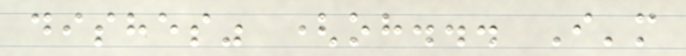dishes" (oh... I'm
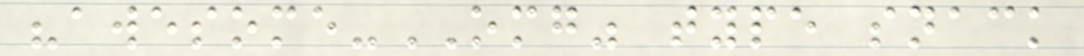"awesome-OMG" type snack
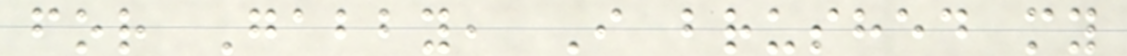for Gabby, I brushed my
